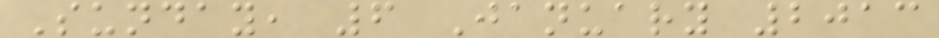Sunday, 6 January 2013
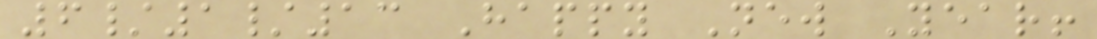6/1/13 Happy New Year!
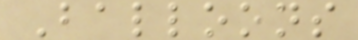Balloons
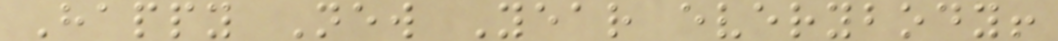Happy New Year everybody!
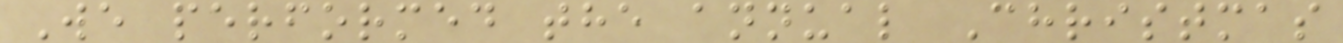We performed the annual Christmas
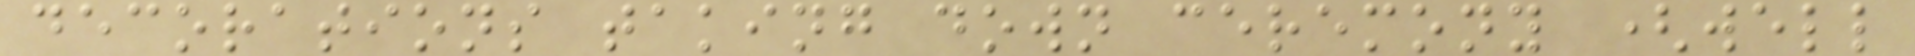decorations taking down ceremony (well
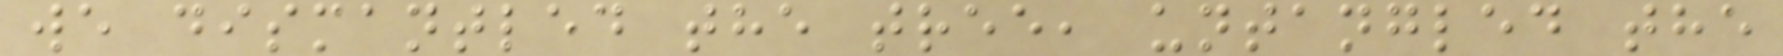we dismantled the tree, untangled the
